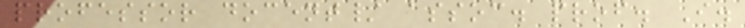professor docent/ assoc. prof. I.
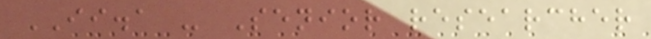II.a - Senior researcher
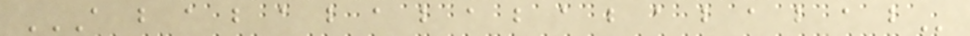A B A B A B A B A B A B A B A B A B
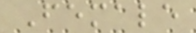Female
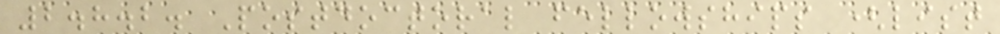2.8.2. Postdoctoral fellowships (list
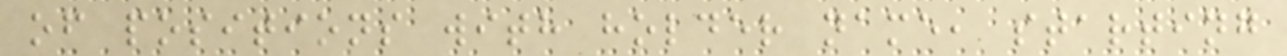of positions with holder name, starting
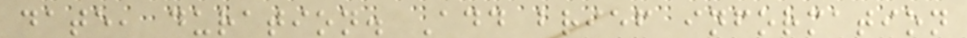date, duration. Add brief information
